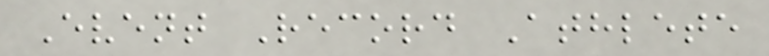Event Record Athlete
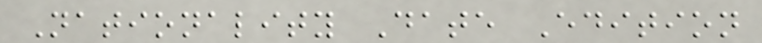Nationality Date Edition
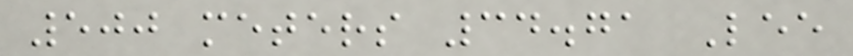500 meters 34.71 Lee
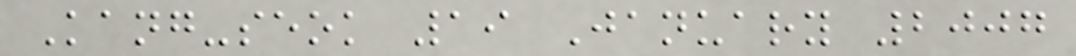Kang-seok 19 January 2007
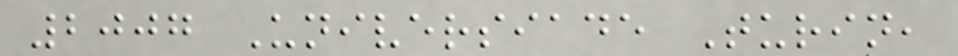2007 Universiade Turin,
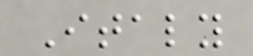Italy
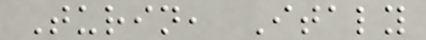Turin, Italy
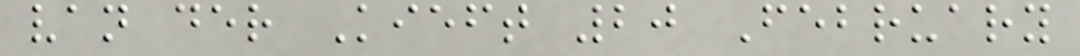van der Kieft 20 February
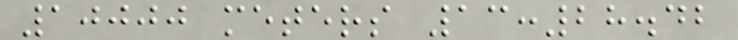10000 meters 13:28.42
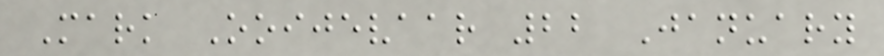Mark Ooijevaar 22 January
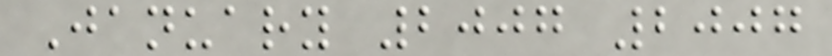January 2007 2007
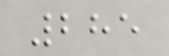285
